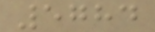5784
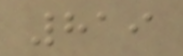819
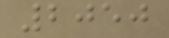2050
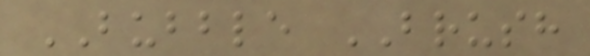BUBBLE BRUSH
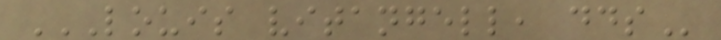LOUIS VITANGELL, DDS
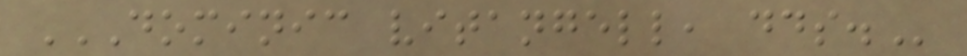DOMINIC VITANGELL, DDS.
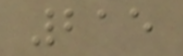215
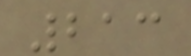213
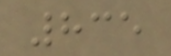835
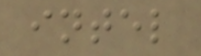intel
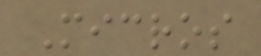Micros
